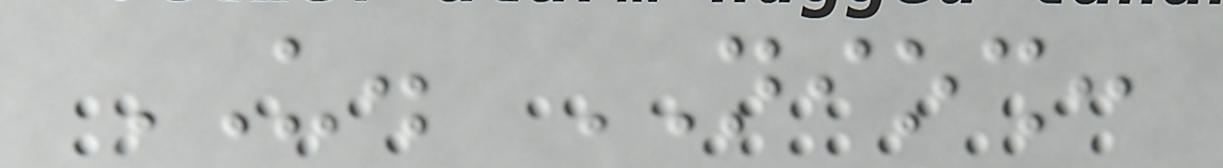US. NIOSH:
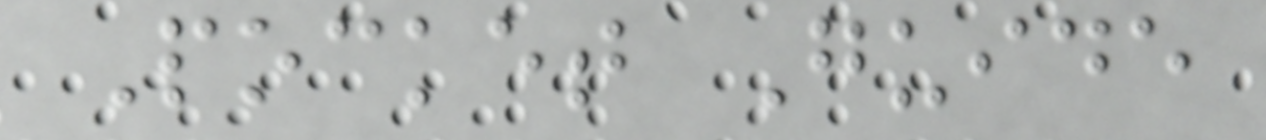Pocket Guide
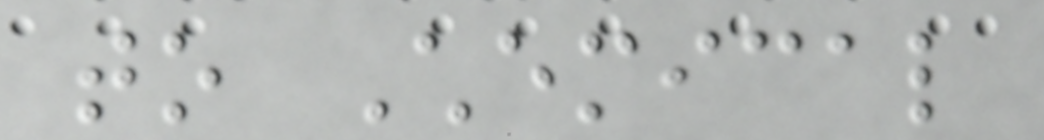to Chemical
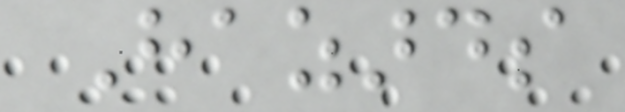Hazards
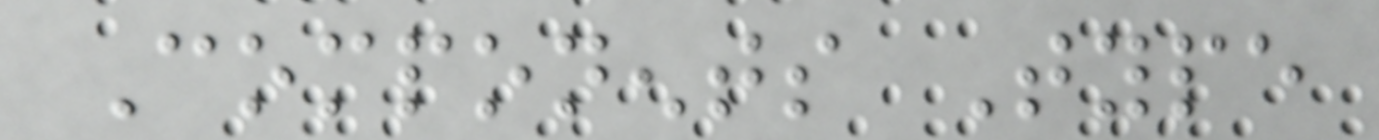Components Type
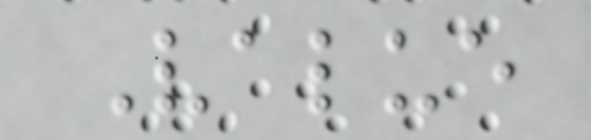Value
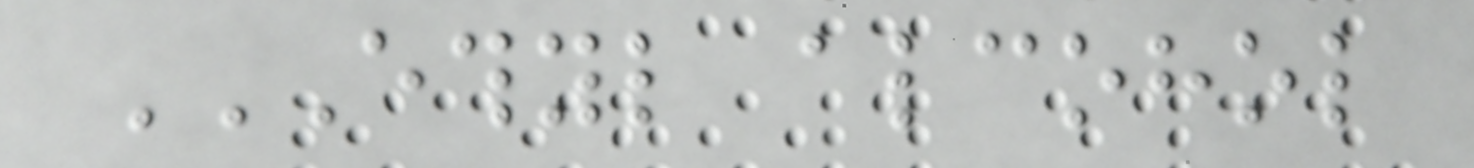ETHYL ALCOHOL
